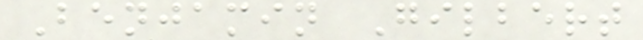Benjamin Gilbert
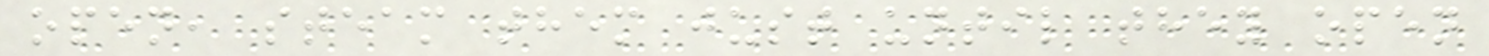open, steam them just until they open
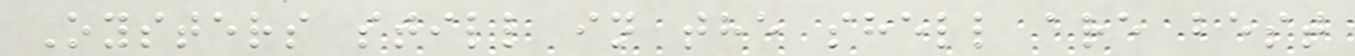Oysters still in the shell are best
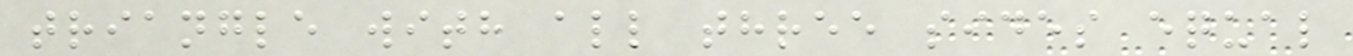triangle with all three sides equal
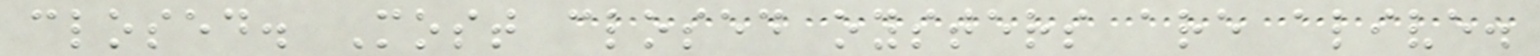closed. Most closed oysters are alive.
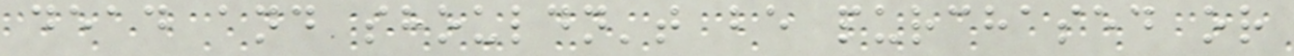dead and shouldn't be purchased or
